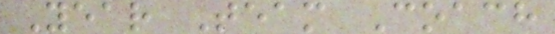Year Team Coach
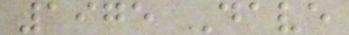1975 Dave
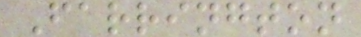Farrington
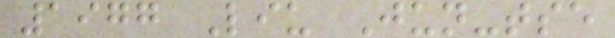1977 Liu Jun-tse
